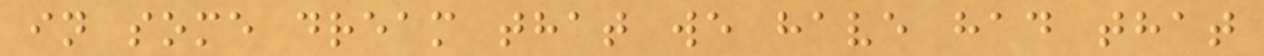in some dream that we have had that
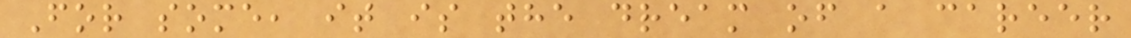For some, it is the dream of a career
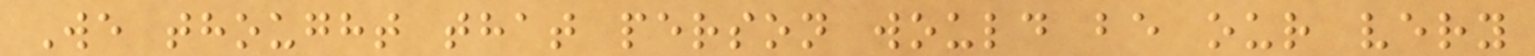We thought that person would be our very
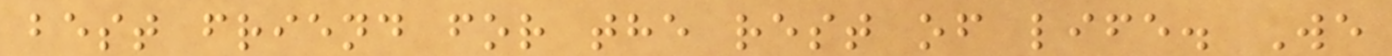best friend for the rest of life. We
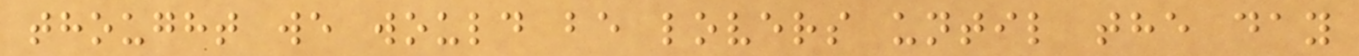thought we would be lovers until the day
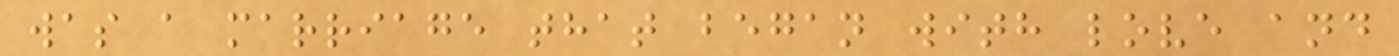was a marriage that began with love and
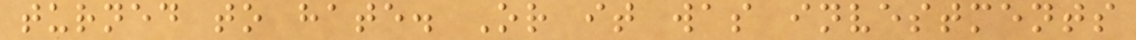turned to hate. Or it was investments
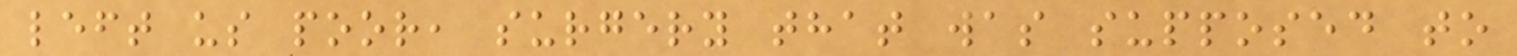left us poor, surgery that was supposed to
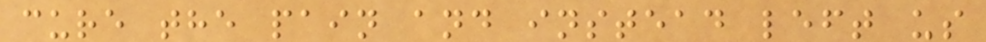cure the pain and instead left us
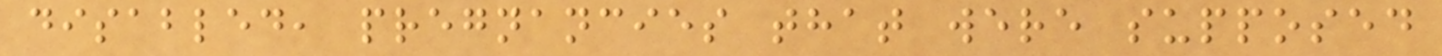disabled, pregnancies that were supposed
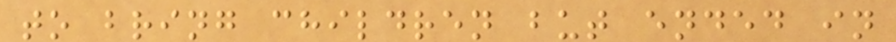to bring children but ended in
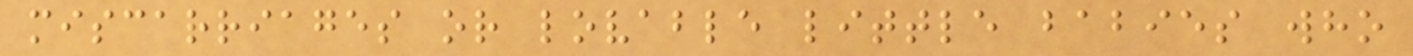miscarriages or lovable little babies who
